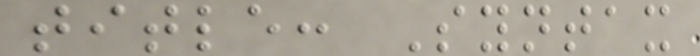title: Syntax
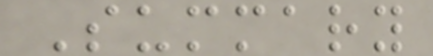Summary
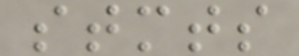stmts
